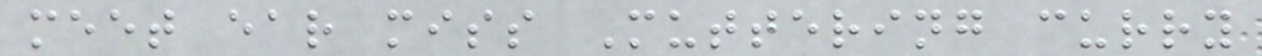meet ear miss Muttering curry
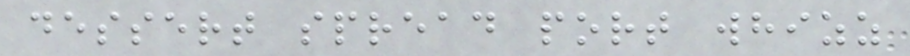dessert spread port whizz
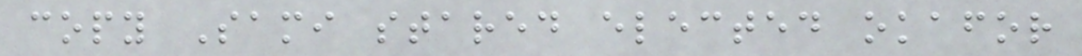copy Sami stared elected okafor
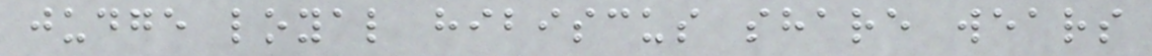judge loyal hibiscus share wears
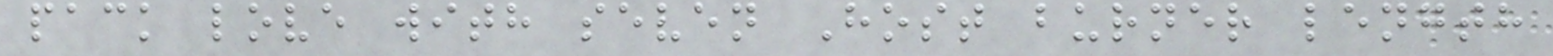pack love with seven Host burner length
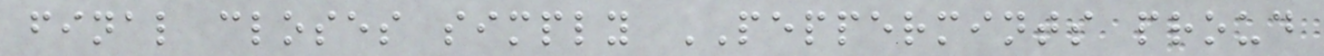final closes simply PEPPERMINTS proud
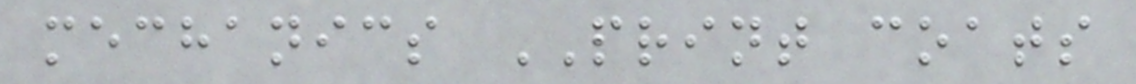mechanics PRINT coats
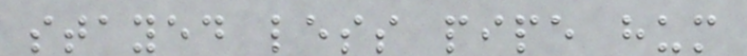stayed less pipe hum
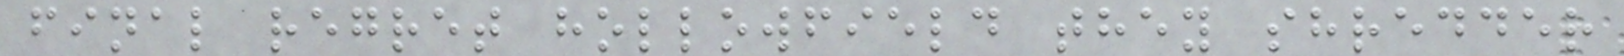final regret hollowfield they shredder
